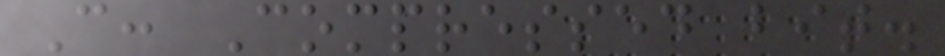C: Compressed bit.
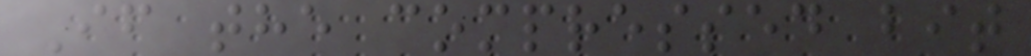If the compressed bit
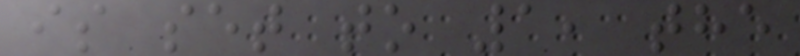is set to 1, the
